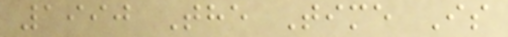1990 The Time Is
